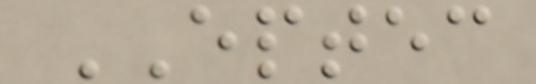EPTEC
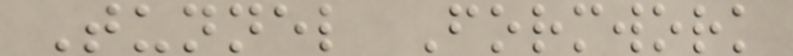Tunnel Formwork
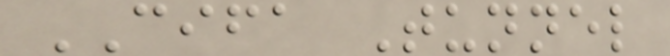CIFA Tunnel
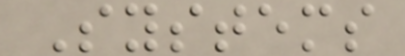Systems
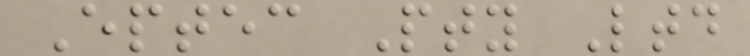Eptec Pty Ltd
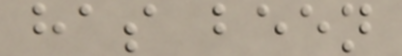has been
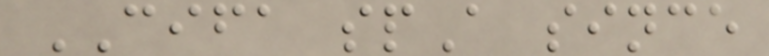CIFA spA since
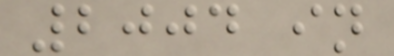2004 in
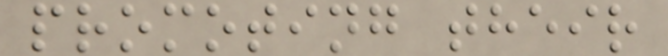promoting their
